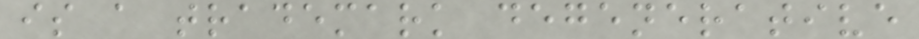is a trademark degenerative
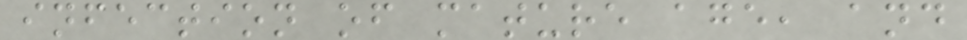infection of mature age, and
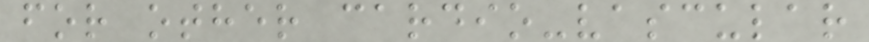for other cardio-vascular
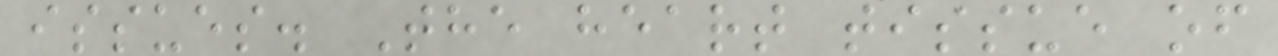issues. The heart tissue of
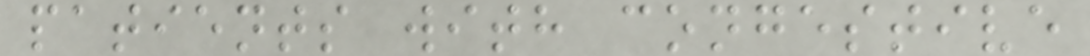patients with congestive
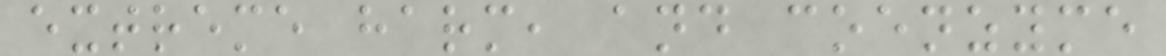extreme harm, and coenzyme
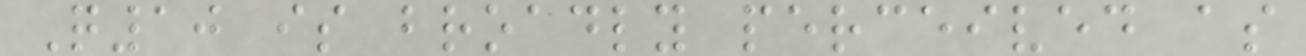Q10 is broadly perceived as
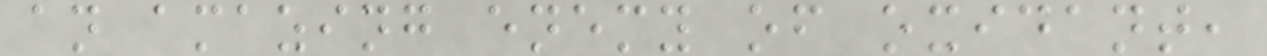an amazing enemy of oxidant,
